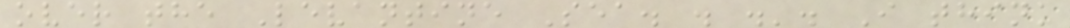over the Levantine Sea. . .'. I think
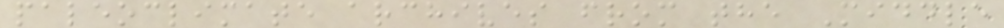paleoclimate archives from the Middle
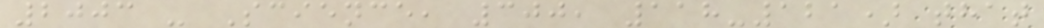2003 - Science, 300, 118-121) that
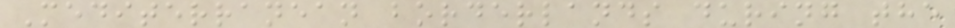Mediterranean borderlands during the
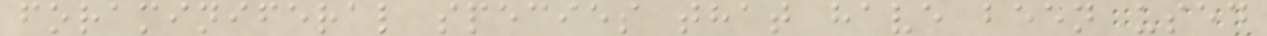foraminiferal species that have been used
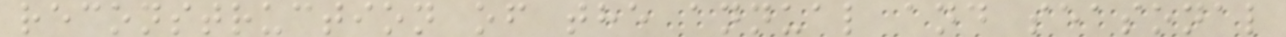reconstruction of the annual and seasonal
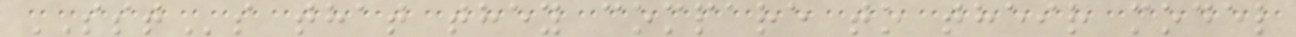SSTs that they compare to their model
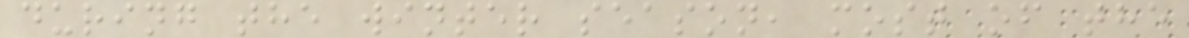during the winter season, most of the
